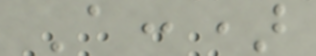A:)
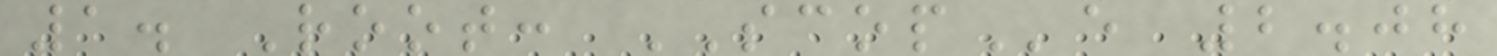1. Root: SCOPe 2.08
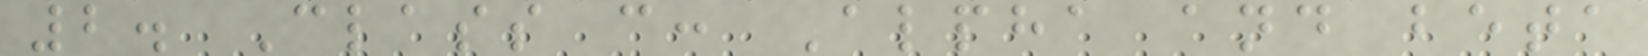2. Class c: Alpha and beta
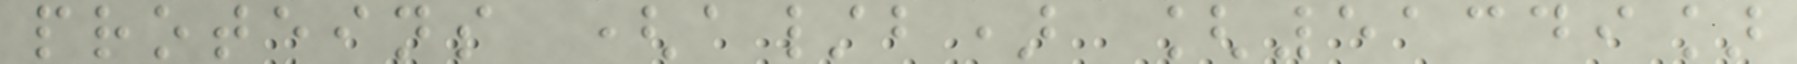proteins (a/b) [51349]
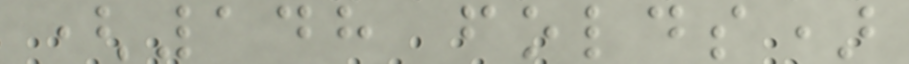(148 folds)
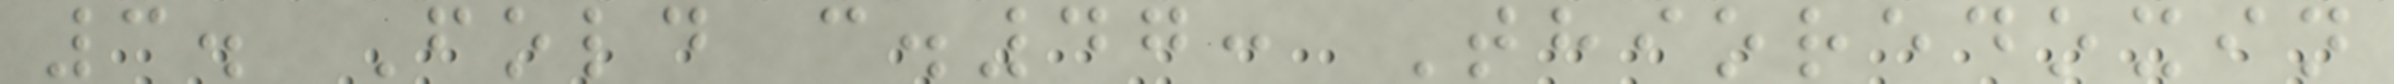3. Fold c.47: Thioredoxin
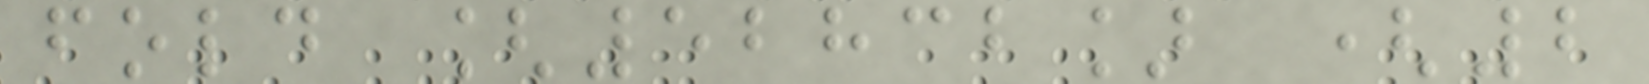fold [52832] (2
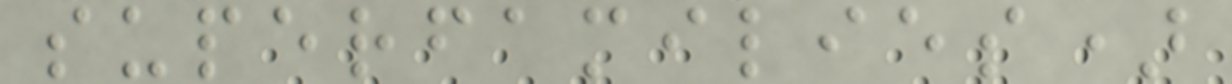superfamilies)
